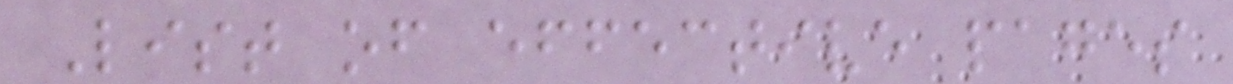List of effective pages
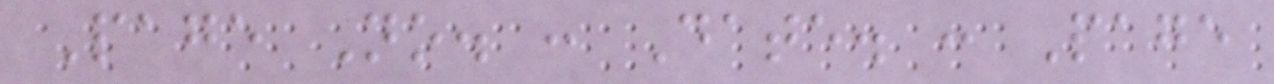Page No. : Date. : Page
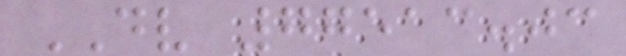DV 77513.03
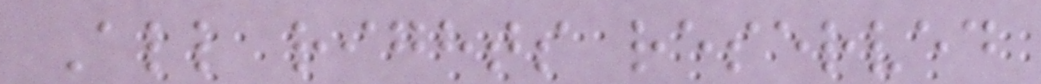All rights reserved
